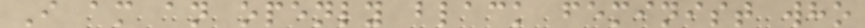I am an openly black feminist who
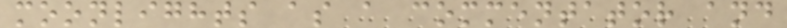moonlights as a commentator and
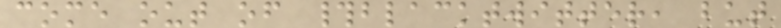come out of #blacktwitter, but
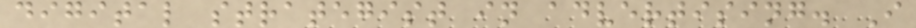digital strategist in advertising. I
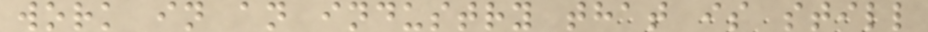work in an industry that is still
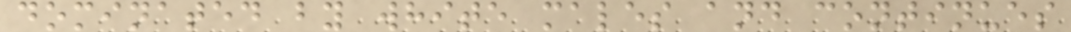dominated by white males and continues
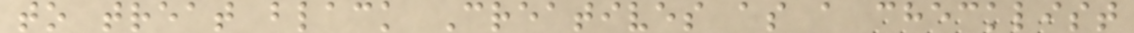to treat black Creatives as a checklist
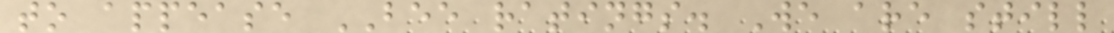to appease BEE ratings. We are still
